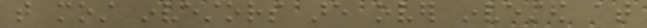that most investors are over invested at
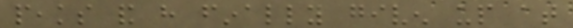peaks and have finally given up at
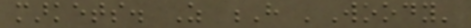markets. As H 'Woody'
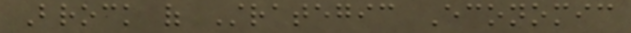Brock of Strategic Economic
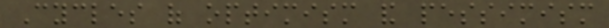Cycles of optimism and pessimism
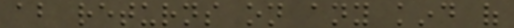about returns on any kind of
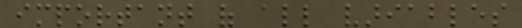important of all variables
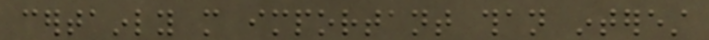certainly more important than interest
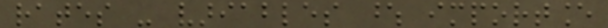rates - variables whose importance
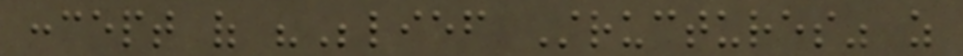concept of "Belief Structures" as
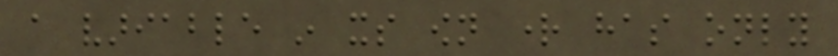a variable in its own right has only
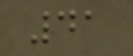41
